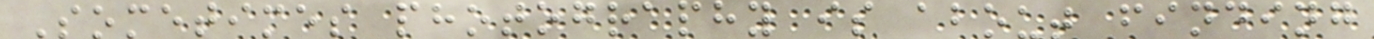Sometimes photography is about finding
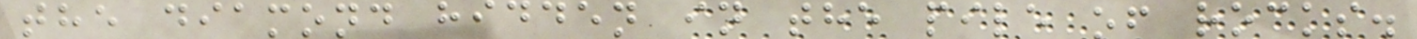the diamond hidden in the pile of rocks.
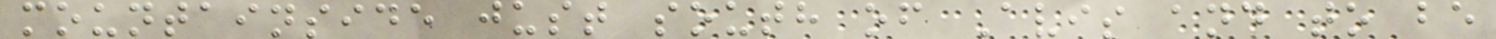mountainside just south of Avis and to be
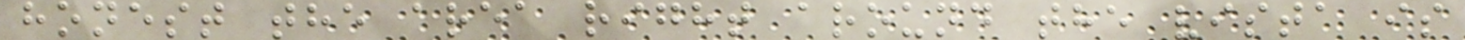honest the area right around the vista is
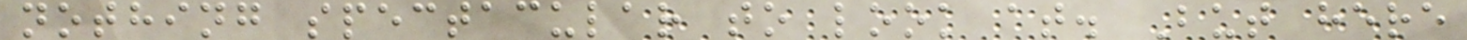nothing spectacular to look at. But here
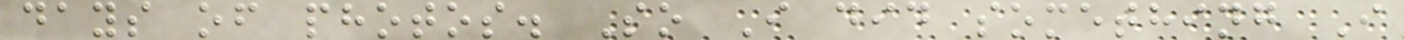days of photos. So I did something I
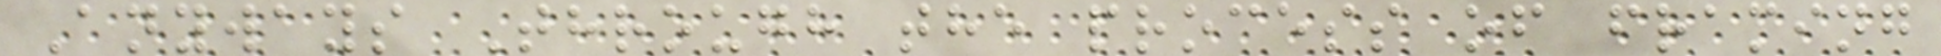Anyways Through the process of framing
